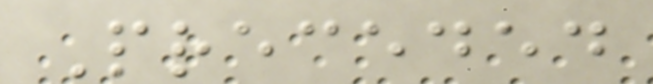Preceded
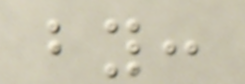by:
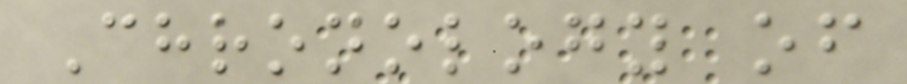Chronology of
